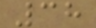38
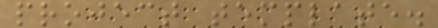project template.
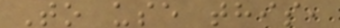To use this,
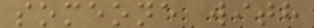someone with
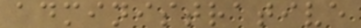administrative
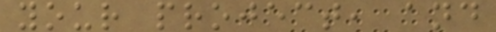your project, and
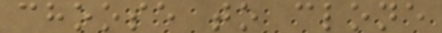choose to clone
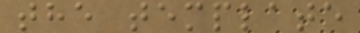the template
